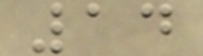14
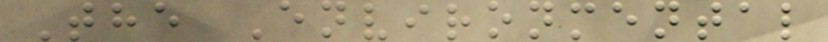The Environmental
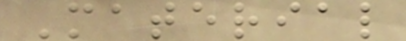Material
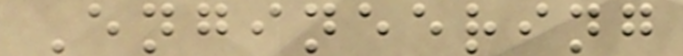Engineering
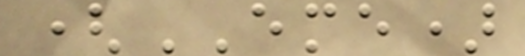(EME)
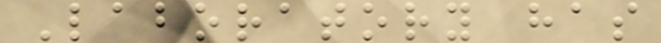Laboratory has
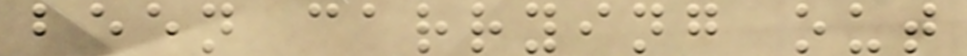been carrying out
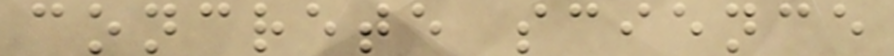concrete science
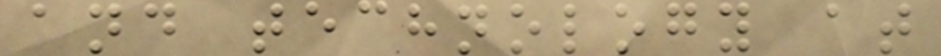and technology at
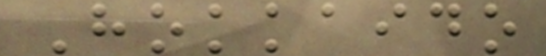Hokkaido
